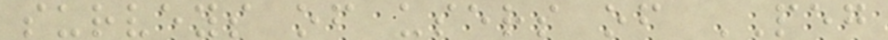surveys of users of PEG
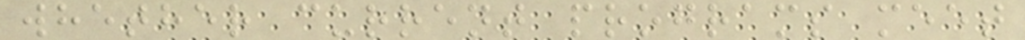whether current programs meet
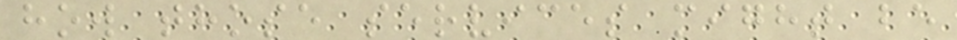how those services might be
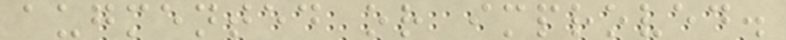augmented or improved.
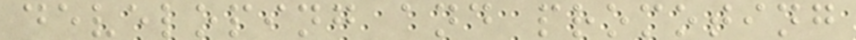developing and promoting
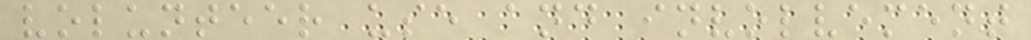volunteer use and involvement
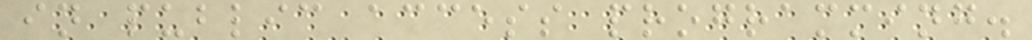in public access programming.
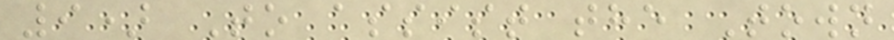9) To assist the Town
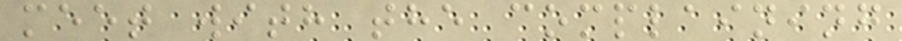meet with the complaining
